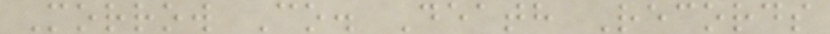Morrow Co. Death Records
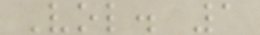Vol. 1
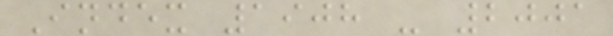Index 1908 - 2001
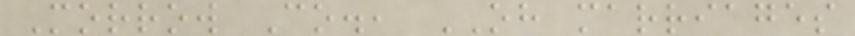Morrow Co., OH marriages
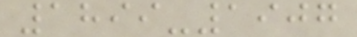1899-1907
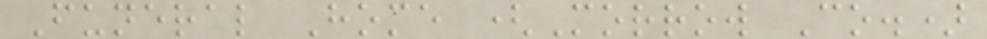Funeral Home (Morrow Co.)
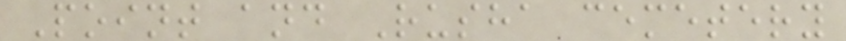Point and Rusha cemetery
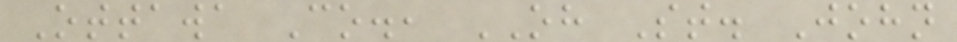Ottawa Co., OH St. John
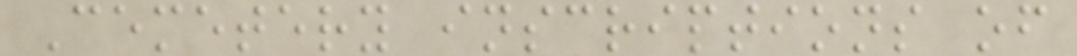Cemetery inscriptions of
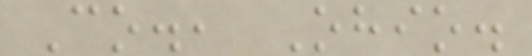Co., Ohio.
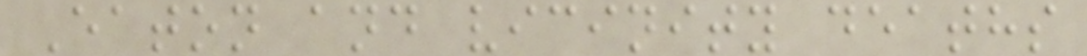Eaton and vicinity deaths
